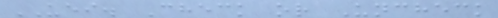UEI. Check or Uncheck
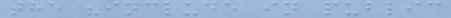the "include in public
